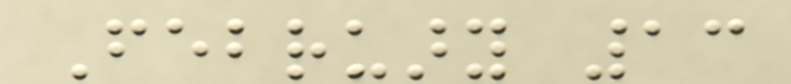February 13
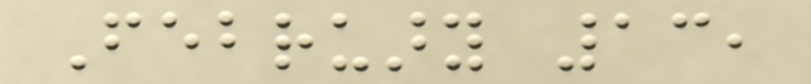February 13,
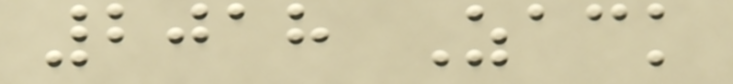2018 Zack
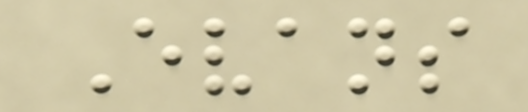Evans
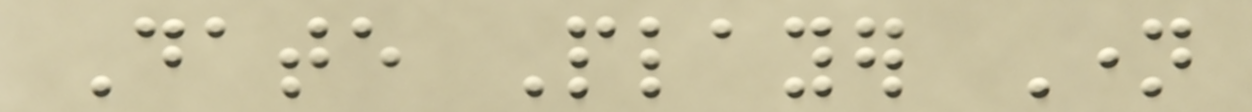Date Player Name
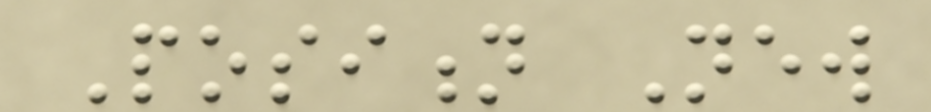Position New
